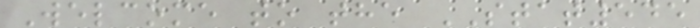Welcome to the STAT545
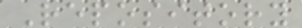Repository
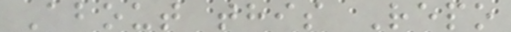About this Repo
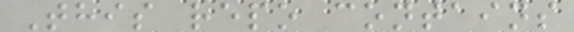This repo contains
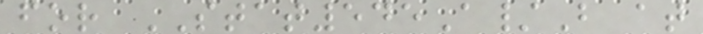for STAT545A/B at
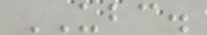UBC.
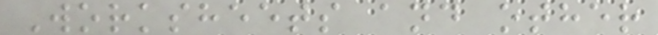Worksheets and other
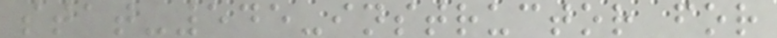stat-545-instructor for
